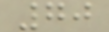70
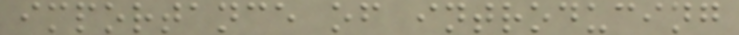importance of introducing
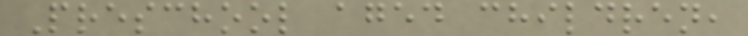Preschool aged children,
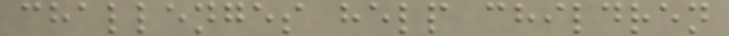challenges help children
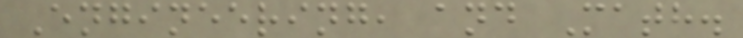Engineering, and Math.
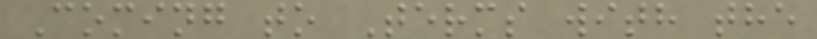Coming to Terms with the
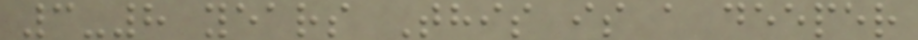3-8 years This is a deeper
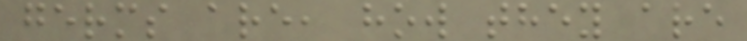germs are, how they are
